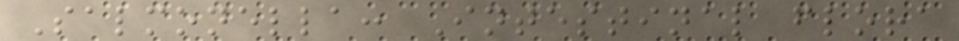Salmonella: Intestinal flora
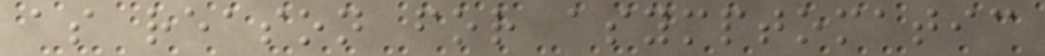as reason for asymptomatic
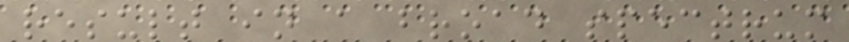result in a broad spectrum
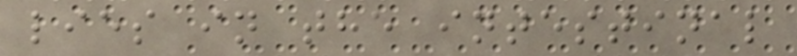lies in the intestinal
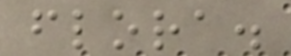flora.
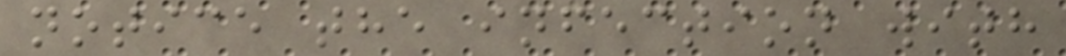notice the infection with
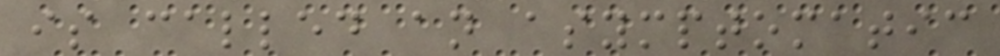is called an asymptomatic
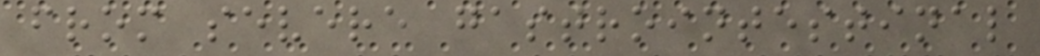from severe gastrointestinal
